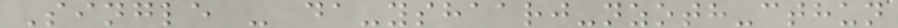Single - da-yshaarj-nzoth-cthun
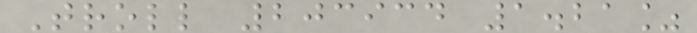Troll 203934 1.21%
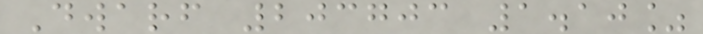Dwarf 203703 1.10%
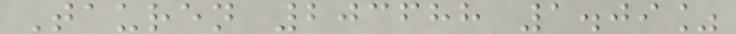Tauren 203688 1.09%
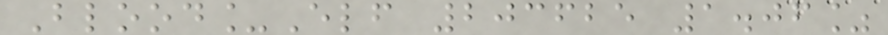Blood_Elf 203625 1.06%
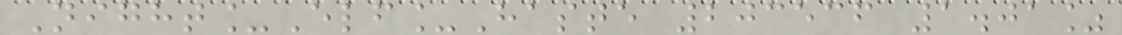Night_Elf_Haste 203536 1.01%
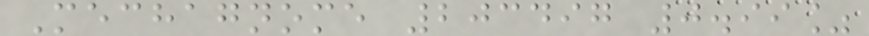Mechagnome 203497 0.99%
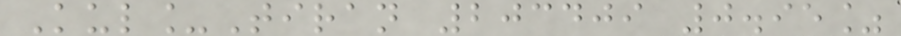Kul_Tiran 203409 0.95%
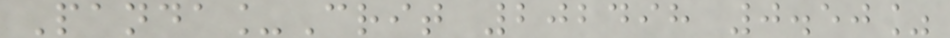Panda_Crit 202498 0.50%
